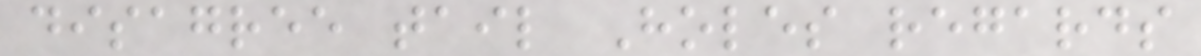disagree tail Holes regards
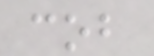cob
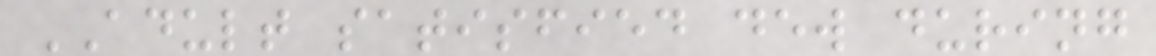ADULT satisfied dew during
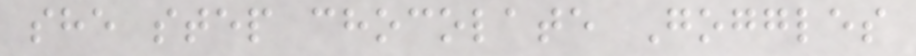she step chocolate Goggles
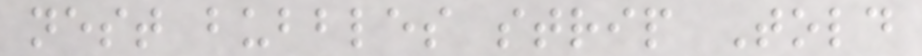nest bubbles strip Told
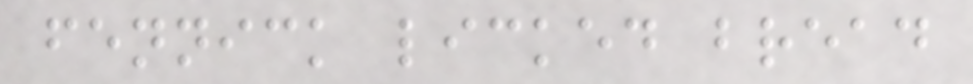fennick licked bread
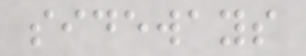sideways
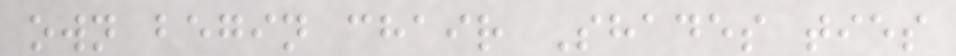own begin chair Shades ties
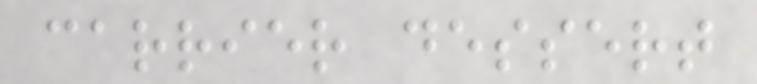carrier dessert
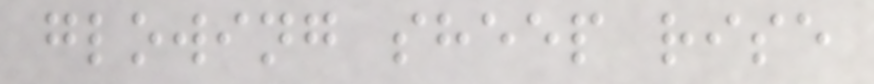glowing sheep rise
